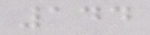144
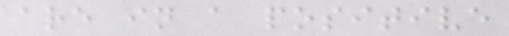are in a positive
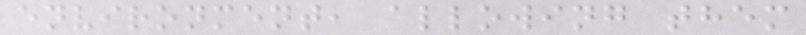environment, allowing them
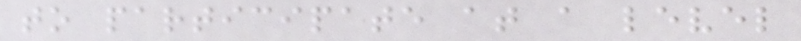to participate at a level
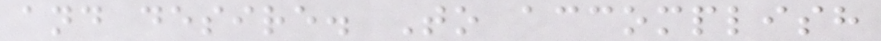and desire. To accomplish
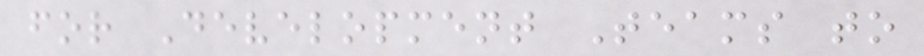for Development Teams to
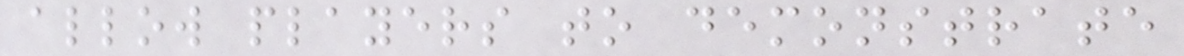allow players to demonstrate
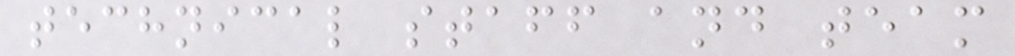technical staff and team
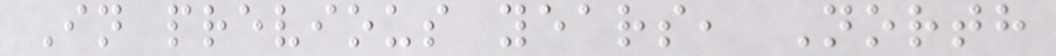In previous years, North
